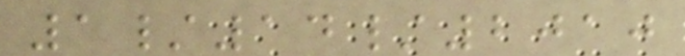1/14/2010
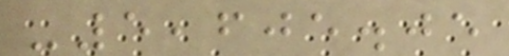-5,605.05
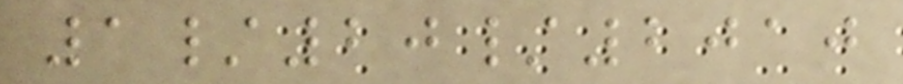1/20/2010
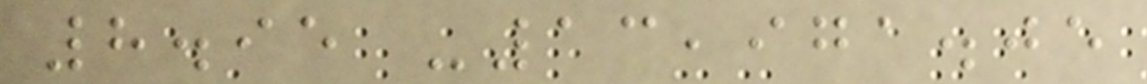8.95 -13,971.05
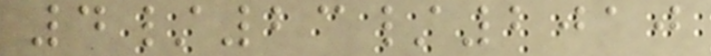4/23/2010
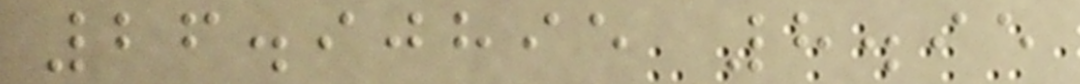26.90895 8.95
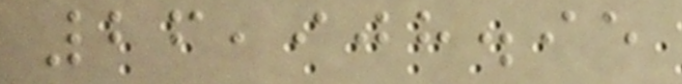26,908.95
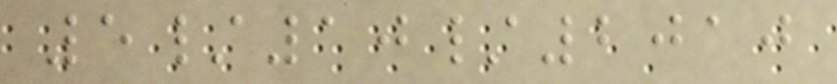5/10/2010
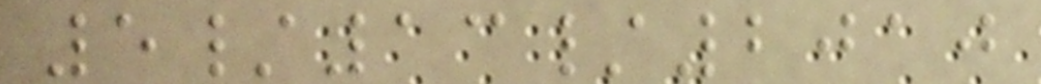5/13/2010
